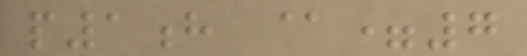p1h @=7
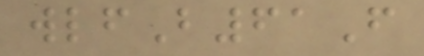wlfB61F
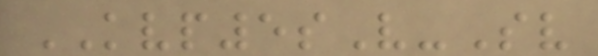KVP5sV-Sv
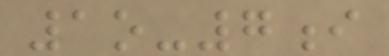1o-7i
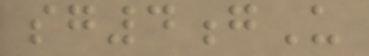sg4gU
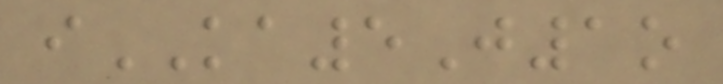iKA5J1o
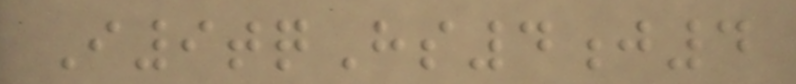I9tqHs4j4
